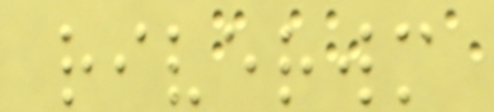riverwm
